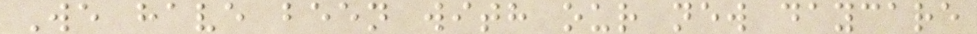We have been with our new daycare
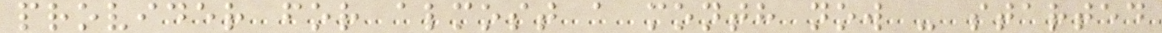provider for almost a month now - started
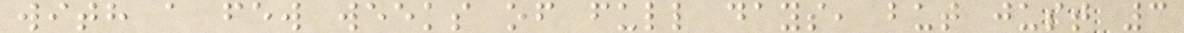with a few weeks of full days, but just 3
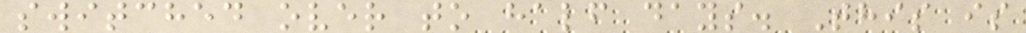switched over to half days. This is
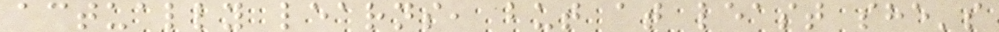actually learns, but at least she's
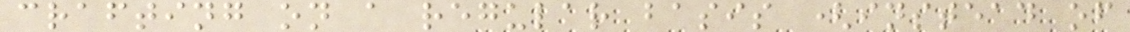crafting on a regular basis (instead of
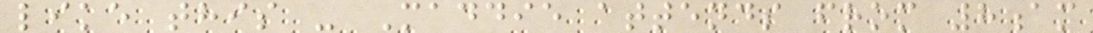like this - Maddie attends from 8am
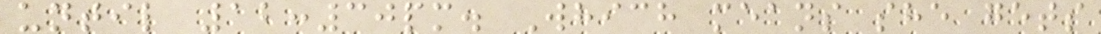until 12:30pm. Which means she gets
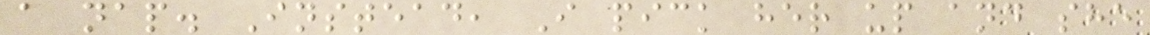a nap. Instead, I pick her up and she
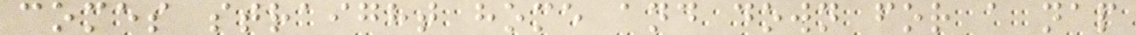comes straight home and down for a nap
